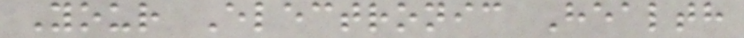Your Electronic Health
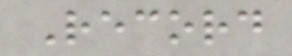Record
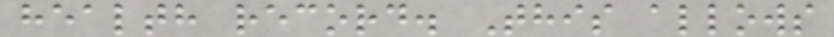health record. This allows
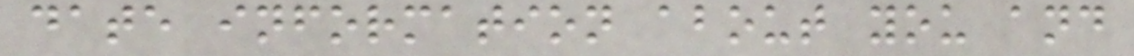date information about you and
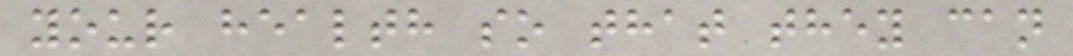your health so that they can
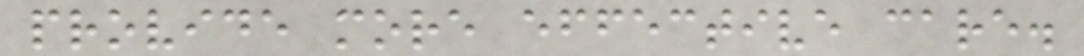provide more effective care.
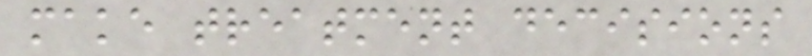make treatment decisions
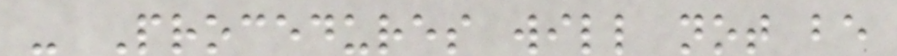- Procedures will not be
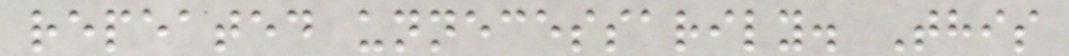repeated unnecessarily. This
